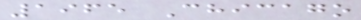1965 Chicago
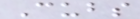Cubs
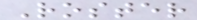Roster
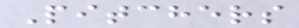Pitchers
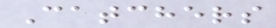Catchers
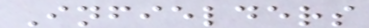Infielders
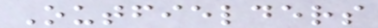Outfielders
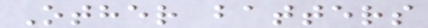Other batters
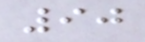90
